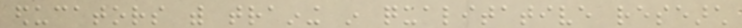educators with training in qualitative research
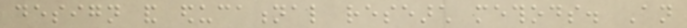design and educational research methods. An
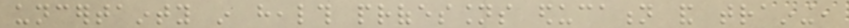uncertainty in health professions education and training,
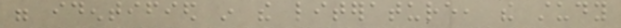were identified in the literature, the study
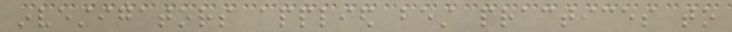investigators applied best practices to
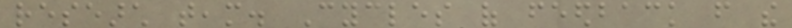research team. Cycles of feedback from the
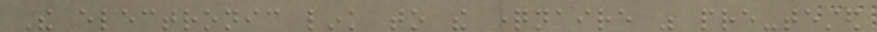The electronic link to the questionnaire was pre-tested
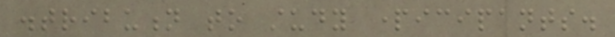distribution to study participants.
